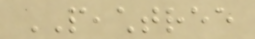PEACHTREE
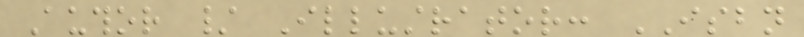Author / Illustrator: ISBN
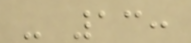- 13:
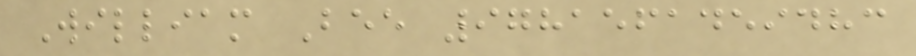William Bee 9781561459483
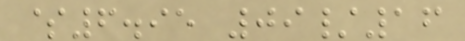$6.95 09/16
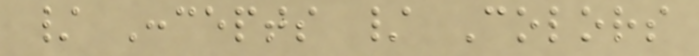/ Concepts / Colors
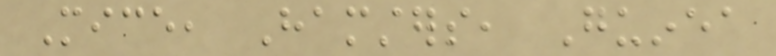Mice, Hamsters, Guinea
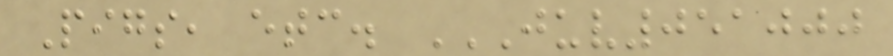Pigs, etc. JUV051000
